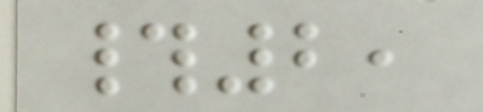#2,
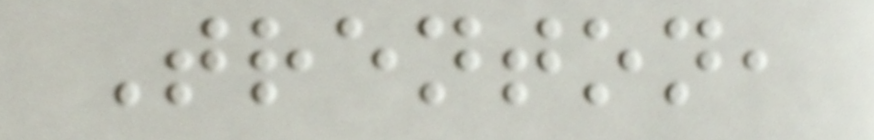Trenton,
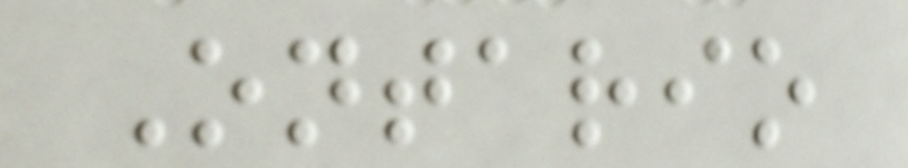Ontario
